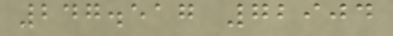247.517 72904
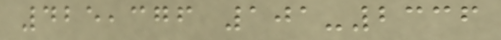425,376 101-2336
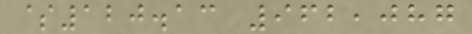$120.13 962,087
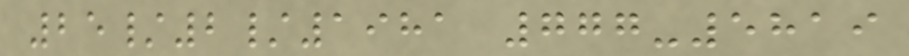25/2/1981 777-5819
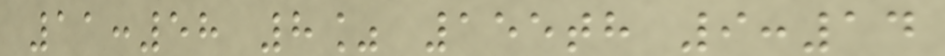11:58 8% 155th 9:14
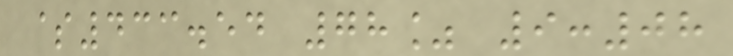$433.54 78% 9:08
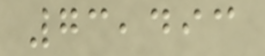73,493
